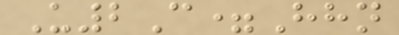U2C=Hhn
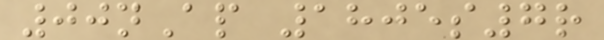00nAp 1805s7r
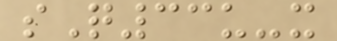sQ33u-x
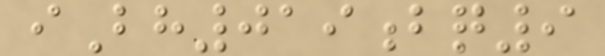iBh019bq9
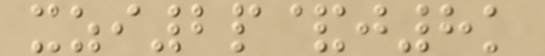xzi2p&j8k
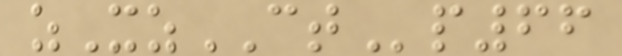zXzCTp66
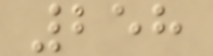258
